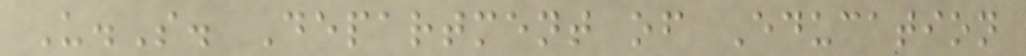U.S. Department of Education
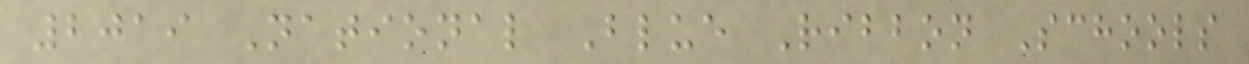2019 National Blue Ribbon Schools
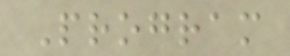Program
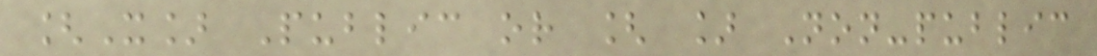[X] Public or [ ] Non-public
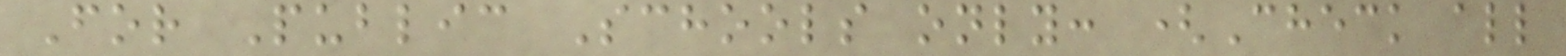For Public Schools only: (Check all
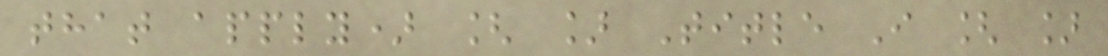that apply) [ ] Title I [ ]
